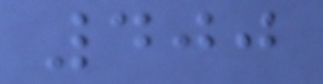400
